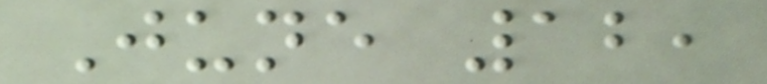June 12,
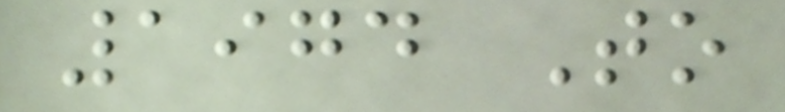1974 To
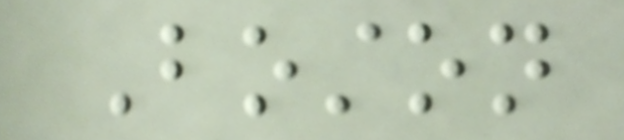Boston
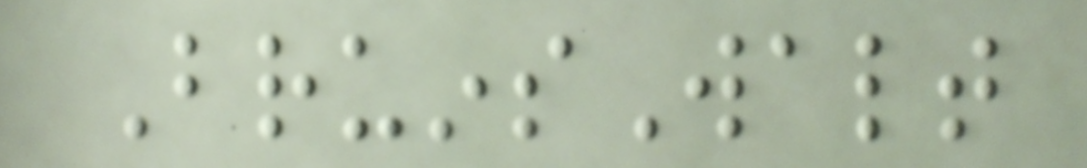BruinsWalt
